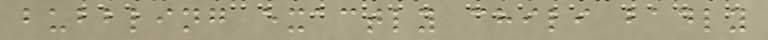bubbling exactly chili badly
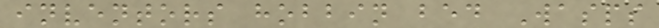inventors hobbin bed Wasps
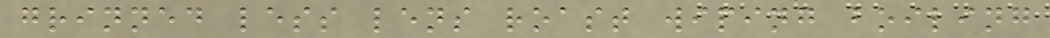grinned less lens roast wiping boiling
